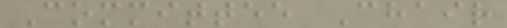Committee Chair
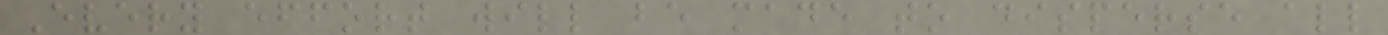Every effort will be made to disperse all
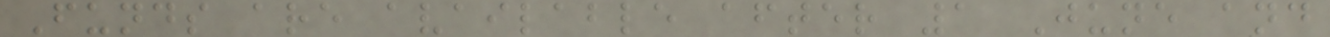Funds are available after 1 June and
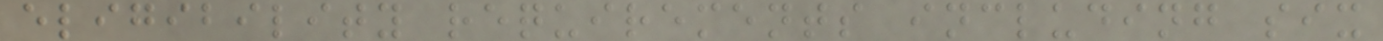eligibility requirements including six
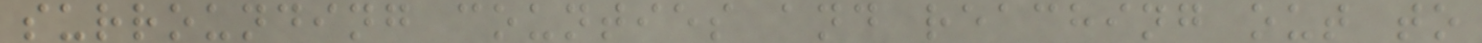surrounding counties and reaching out to
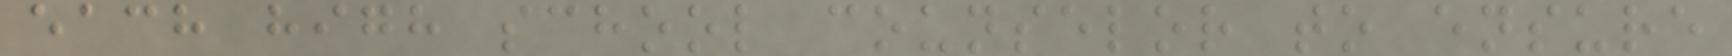each high school counselor to ensure
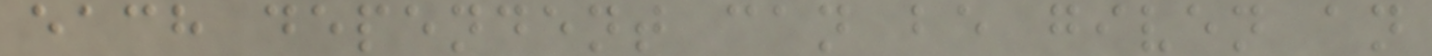each dependent can be given an
